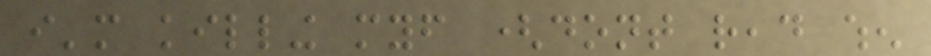i'm killing myself (dont read when
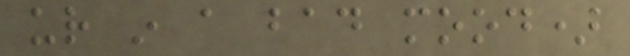ur in a bad mood)
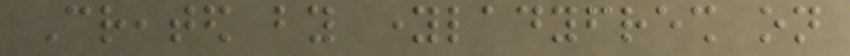Created by youngladyfresh on
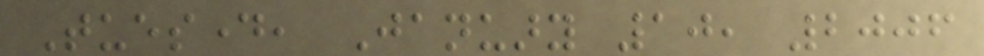Tuesday, January 10, 2006
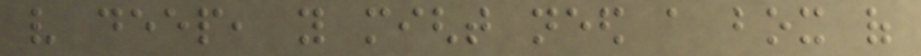very deep, you might need a box of
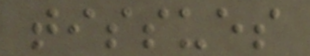tissues
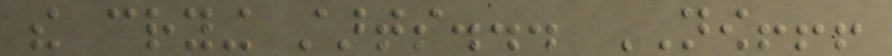the crying starts... NOW!!!
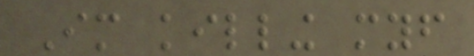Im killing myself
